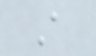A
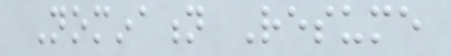Nomination Resume
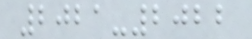2021-2022
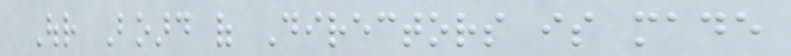Our Board of Directors is made
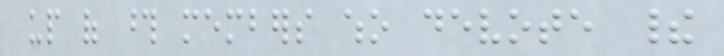up of those members who devote their
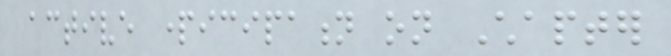active participation on Chapter
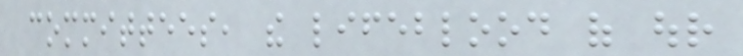committees, the lifeblood of our
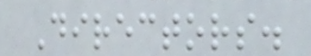Directors.
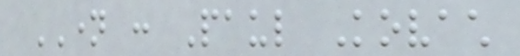NAME : Paul Kovach
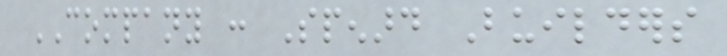COMPANY : Spenard Builders
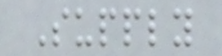Supply
